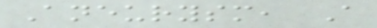Aneurysm, A
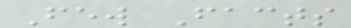Few Facts
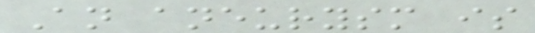An aneurysm is
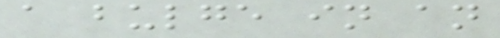a bulge in an
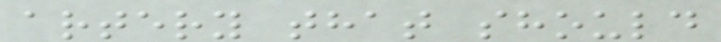artery that should
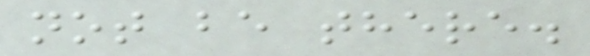not be there.
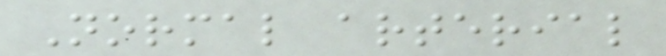Normal arterial
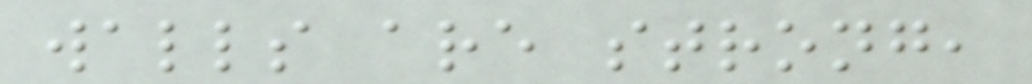walls are strong,
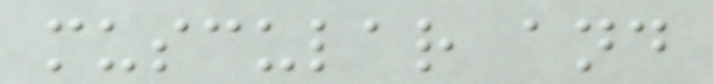muscular and
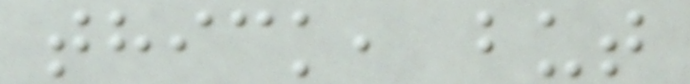thick, but
